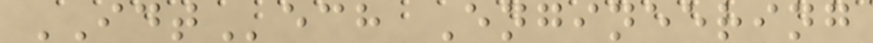IDTech Engineering
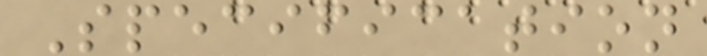Specification
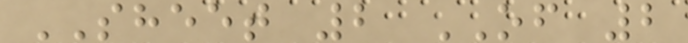SHEET 2 OF 2
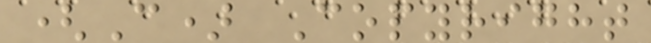(C) Copyright
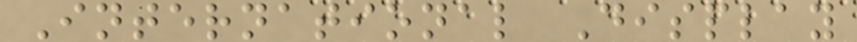International Display
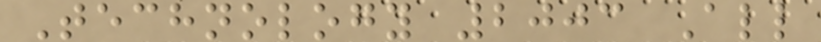Technology 2003 All
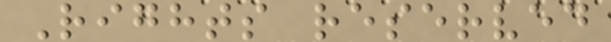Rights reserved
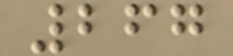267
